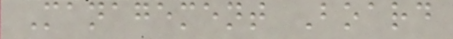Management Board
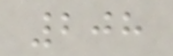208
